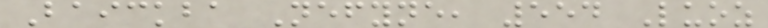Baickba Nefyne, 554 Luoz
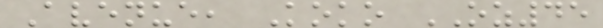Avenue, Koko OZ45
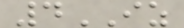4IZ
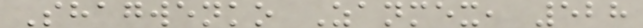Shagwenko Zanmex, 528
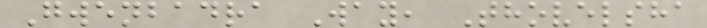Gwenbadra Way, Thovelsha
